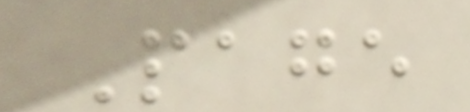Page
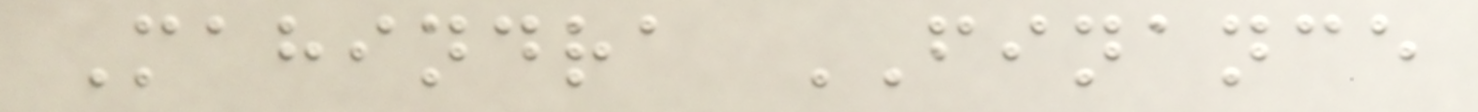Mahindra FINANCE
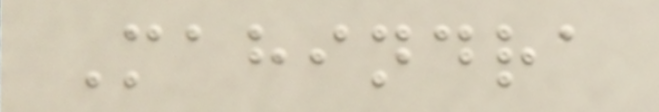Mahindra
